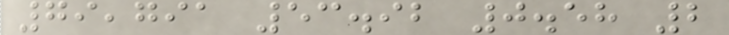79,791 53.92 0.58 2
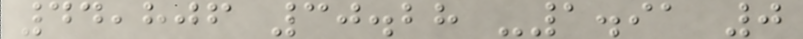44,806 30.28 -1.91 0
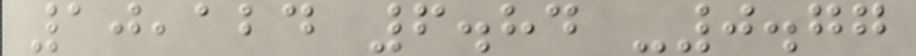10,124 6.84 -0.77
